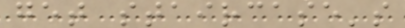get staircase's
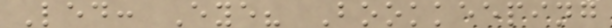Led: Eye? Bookkeeping
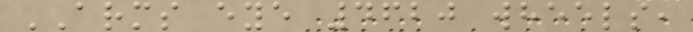ARMS eye 4620 wheels,
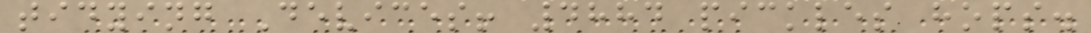tidying Devices! 4884 pickles hops.
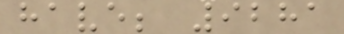have; 9281
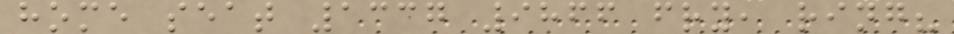home seat 1337 9866 fry, ring?
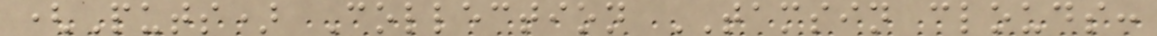(Puts) Collection TAMSIN clouds:
